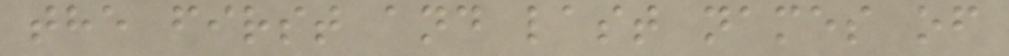the first and last names of
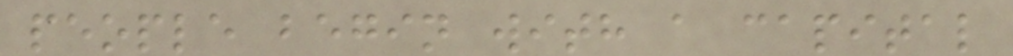people begin with a capital
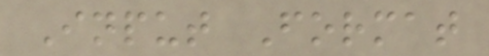Input Format
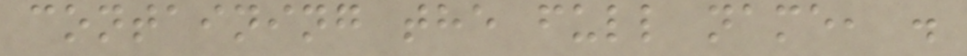containing the full name, .
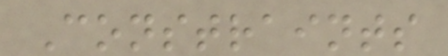Constraints
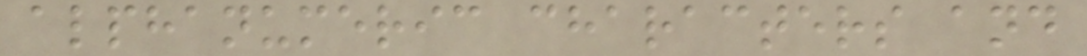alphanumeric characters and
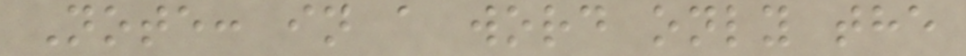Note: in a word only the
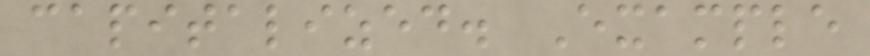capitalized. Example
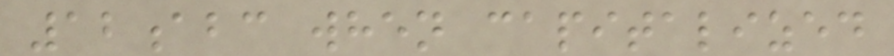12abc when capitalized
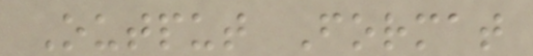Output Format
